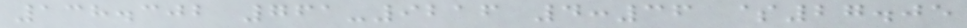138.302 761-9216 4:36 $27.05
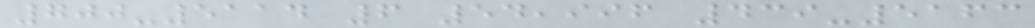700-5114 6 54,996 439-5163
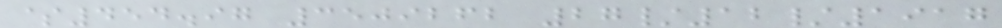$454.97 3509262 27/12/1917
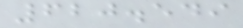620.549
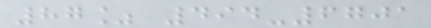87% 494-6701
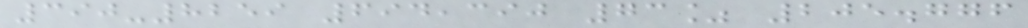390-8259 694,390 73% 205.776
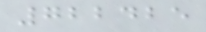722425
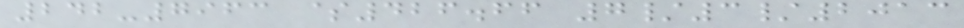242-7963 $426.66 7/3/2013
